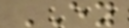EY
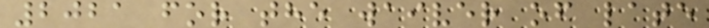2021 for the waiver of late
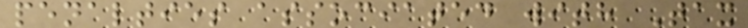penalties associated with Tax
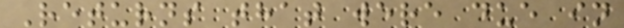Returns that were due in
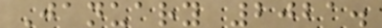January 2021.
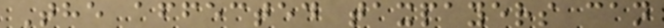The affected taxpayers can
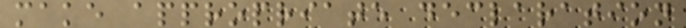make appropriate declaration
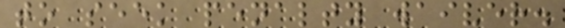to seek penalty waiver.
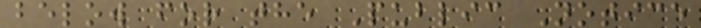below for the Public Notice
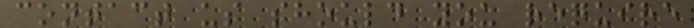contact us should you require
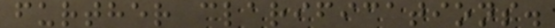further clarifications.
